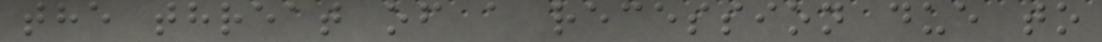the threat of a recession due to
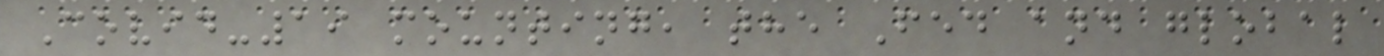Covid-19 mounting, the Fed and global
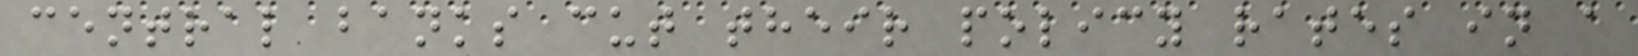central banks cut their policy rates in a
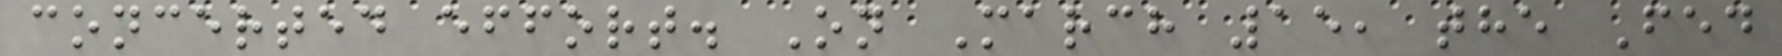concerted effort. On March 15, the Fed
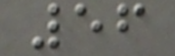56
